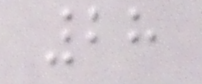28
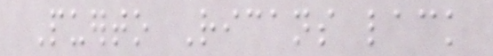Puerto Ricans lack
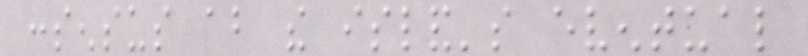consensus about the island's eventual
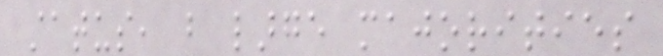status, but large majorities
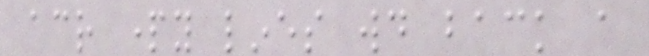across party lines would back a
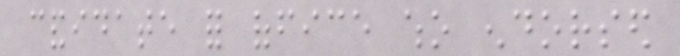candidate for office who endorsed
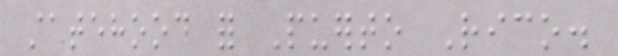statehood for Puerto Rico.
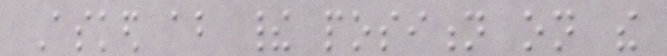Asked about their position on the
